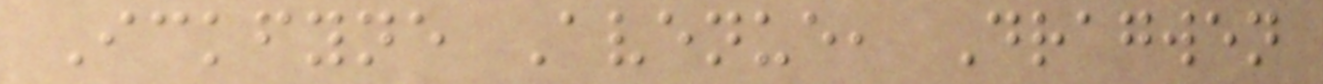Ickfyne Avenue, Dragwen
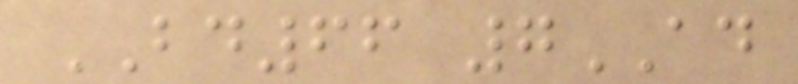BD66 7AD
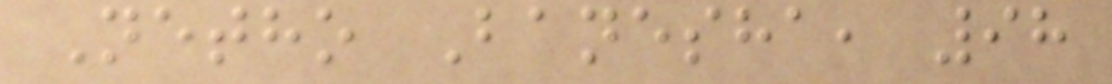Netho Banesha, 98
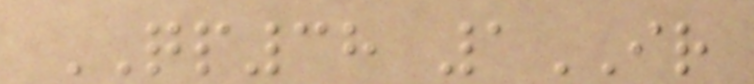QP38 1IR
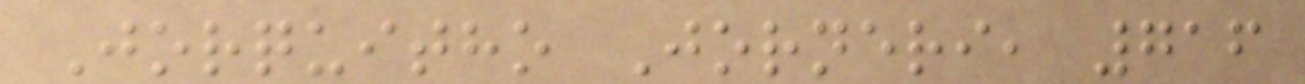Jorquitho Jorneri, 716
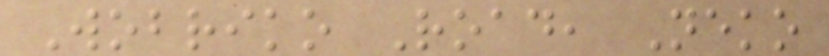Wobriko Road, Neko
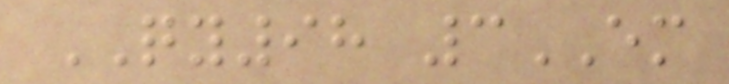QY98 3EM
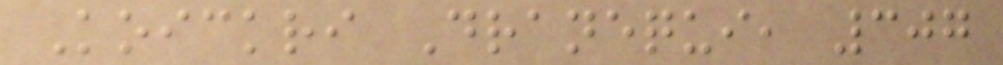Koickri Dranequi, 307
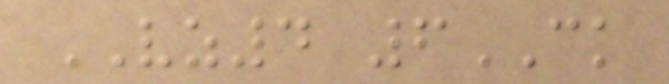VZ4 6CK
